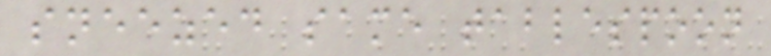sneezed same tablespoon
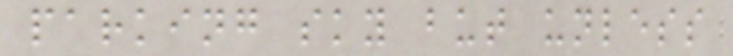parking sky but unless
